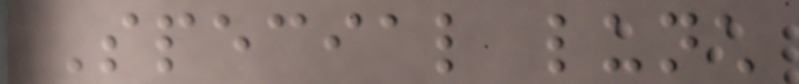Special lunch
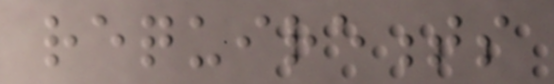requirements
